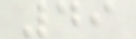49
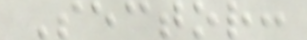Sector:
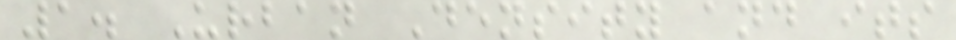1. Urban Density and its
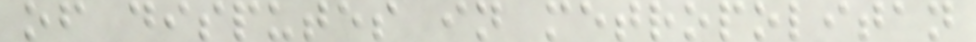of disputes in metropolitan
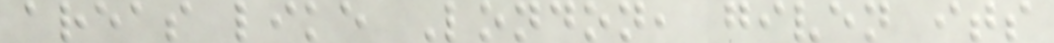areas like London, given its
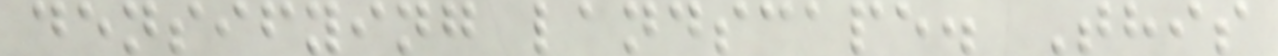densifying landscape. This
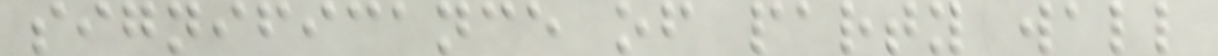significance of party wall
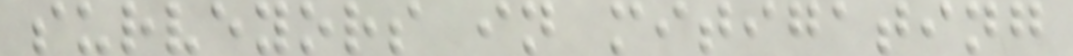surveyors in mitigating
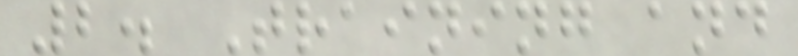2. Training and
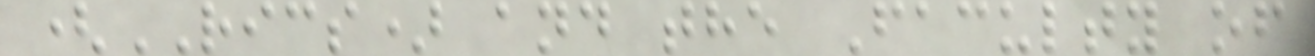(RICS) and the Faculty of
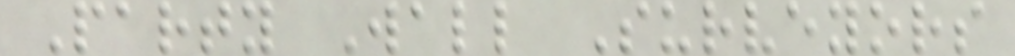Party Wall Surveyors
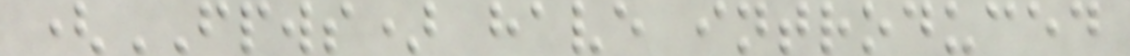(FPWS) have introduced
